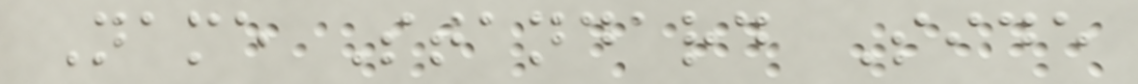Name Standard Side
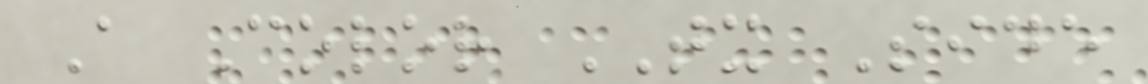A Color TX Side
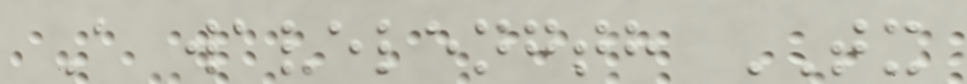A wavelength TX
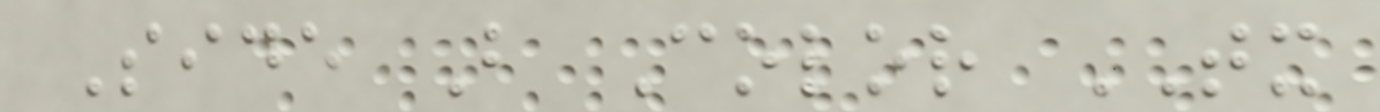Side B Color TX
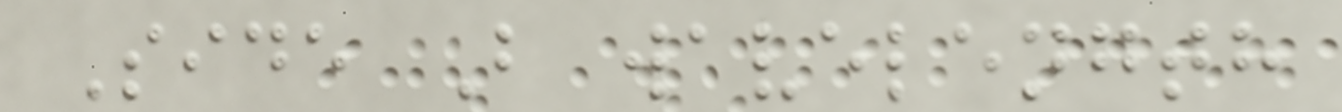Side B wavelength
